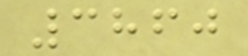3860
